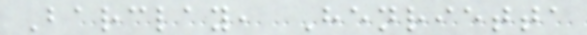Barclay, Henrietta
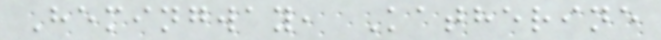Hemingway, Katherine
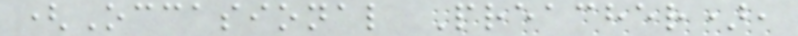(Occasional Preacher),
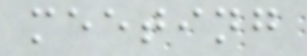meeting
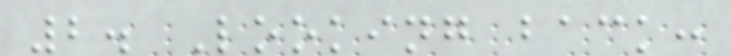2. Looking back:
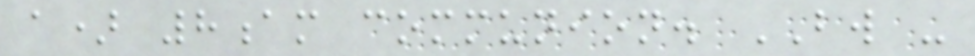a) 8am communion. BW -
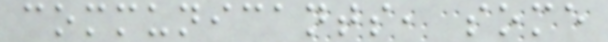communicants, some
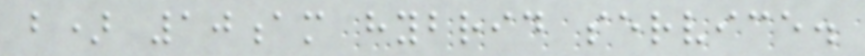b) 10am hybrid service.
